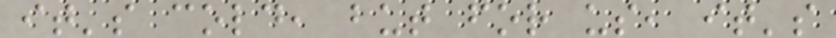it's cold, but for us, it's
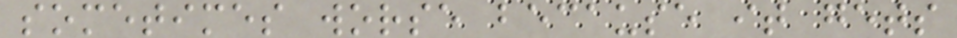sometimes worse because it gets
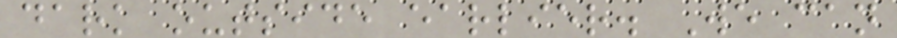dark outside earlier. We can
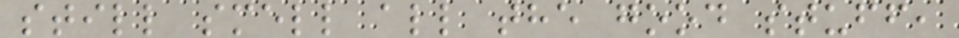still smell all the good stuff,
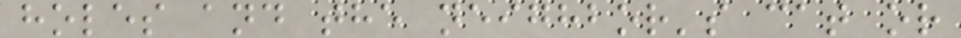holes and the neighbor's cat or
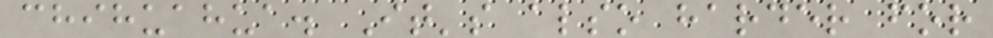chihuahua. It's also harder for
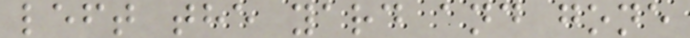left the yard and gone
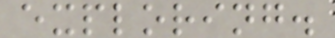exploring.
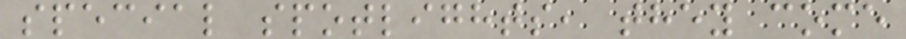special spotlights, they come
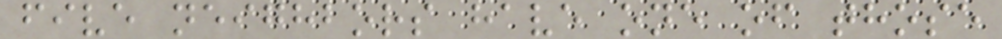five neighbors have one of those
